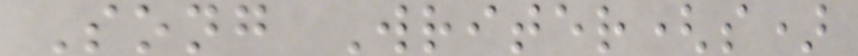Song Writer(s)
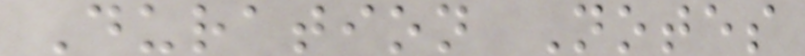Duration Notes
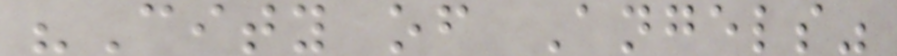"City of Angels"
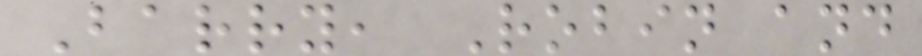Barry, Robin and
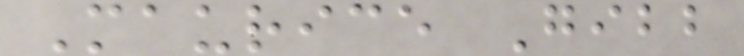Maurice Gibb
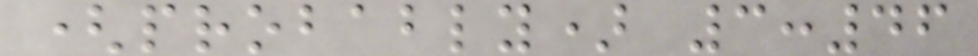(probably) 3:46
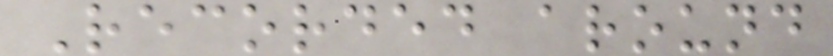Recorded around
